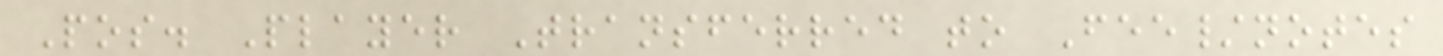Pos. Player Transferred to Fee/notes
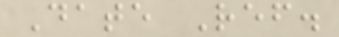Date Ref.
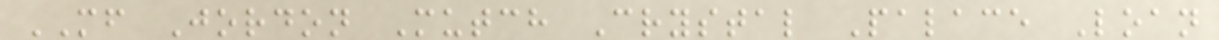MF Jordon Mutch Crystal Palace Loan
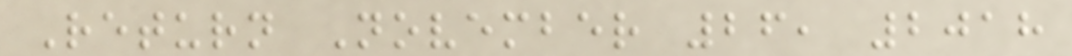Return November 26, 2018
